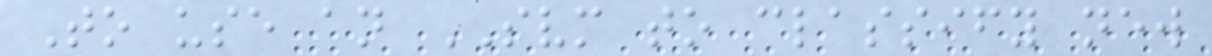To use an SVM to classify new
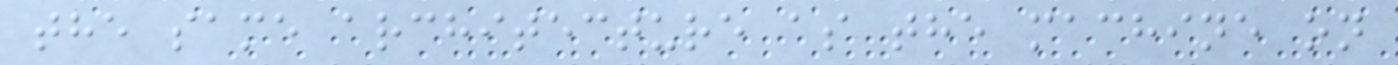the same architecture as the machine on
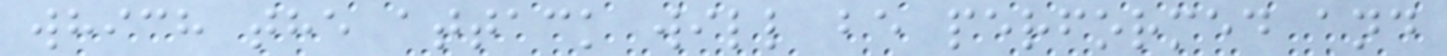which the attack will be performed and
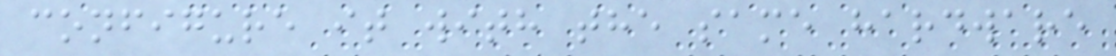configure it with the same hardware
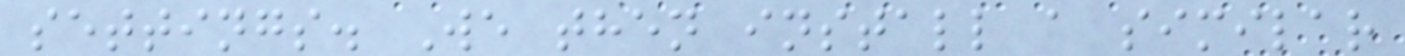settings. We then install a similar
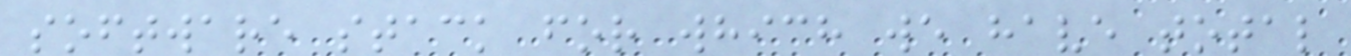software stack for which we have total
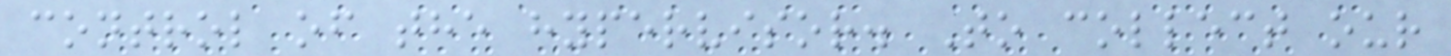control of the hypervisor. To collect our
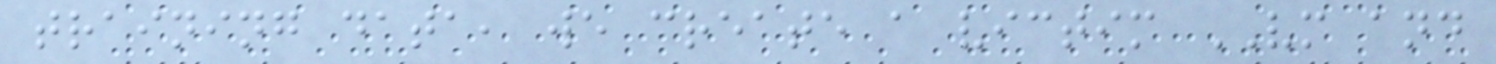training data, we create a victim VM and
